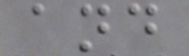and
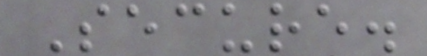Secure.
